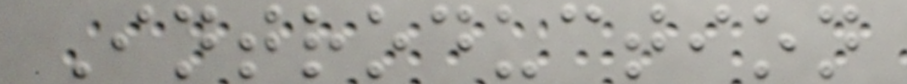Introduction
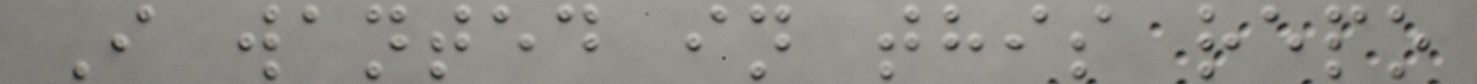I wanted in this repo
